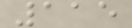115
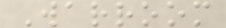Warroom
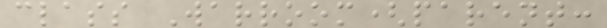class Warroom(parent:
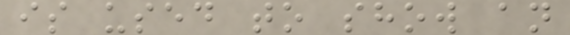is used to show an
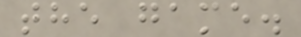the game.
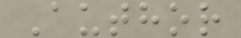Author
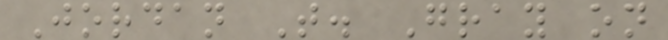Jordan T. Gray on
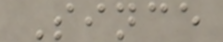Since
